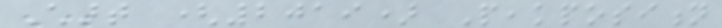Chart (2019) Peakposition
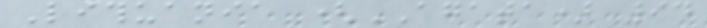Lithuania (AGATA) 94
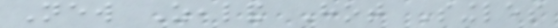New Zealand Hot Singles
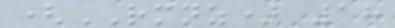(RMNZ) 18
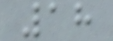18
